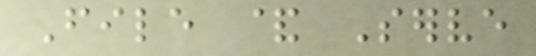File & Serve
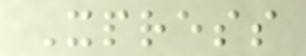Xpress
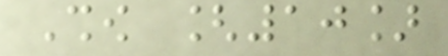Show [10]
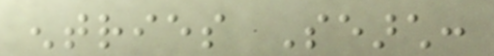entries Search:
